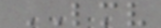LMV
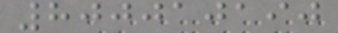800010190
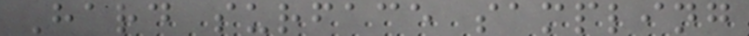Hard surface sampling
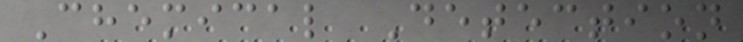Chemical Detection
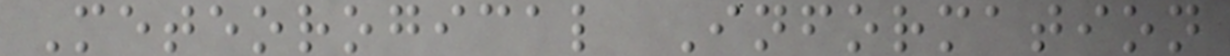Meteorogical Information
